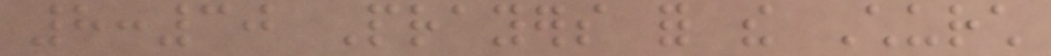8:30 Prayers for the Church
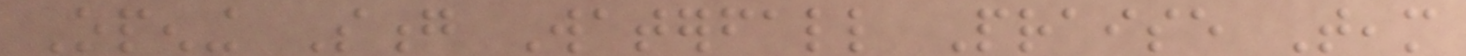Opening Song Waterfall Praise Team
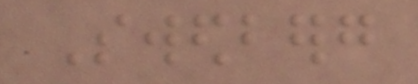Swedberg
